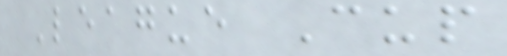League Cup
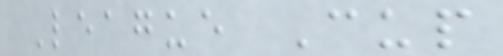League Cup
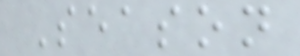Season
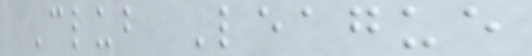Club League
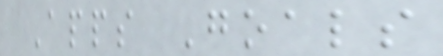Apps Goals
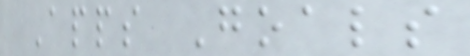Apps Goals
